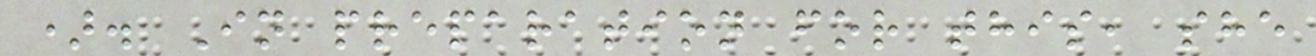). In preparation for this, she
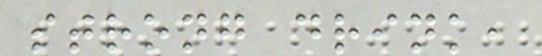strong drink,
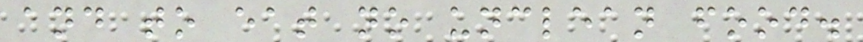and to eat no unclean food.
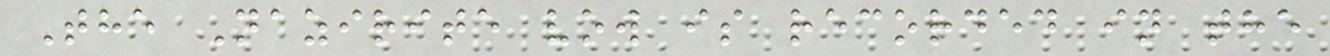The Nazirite vow is recorded in the
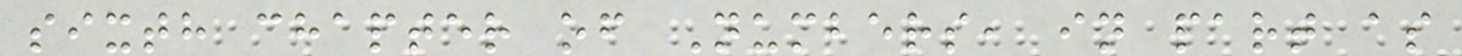sixth chapter of Numbers, in part as
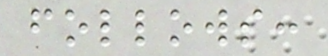follows:
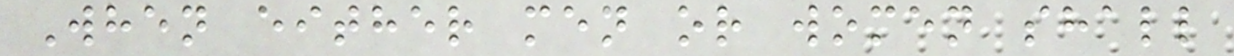When either men or women shall
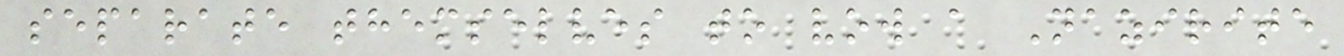separate themselves to vow a Nazirite
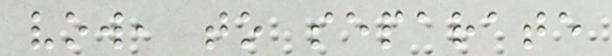vow, to separate
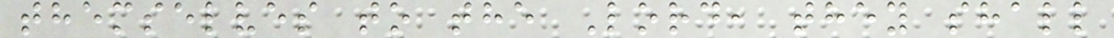themselves to the Lord, they shall
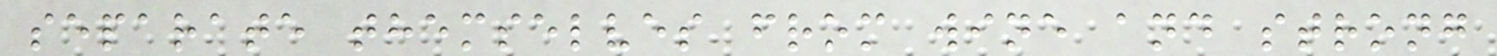separate themselves from wine and strong
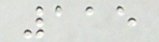115
